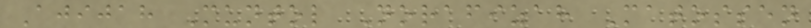Ajijah Muntol Norafizah Matossen
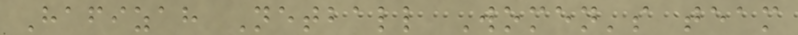Hafizah Netball Women's team
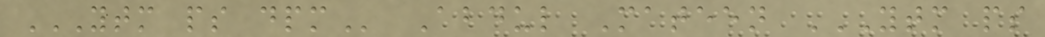YTM PS DPM Abdul Mateen YTM PS
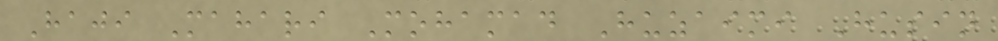Haji Mahari Mohamad Huzaimi Husin
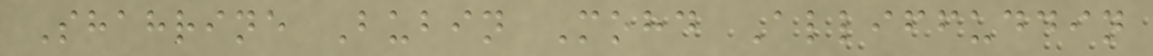Shahrine Bubin Mohd Alliffuddin
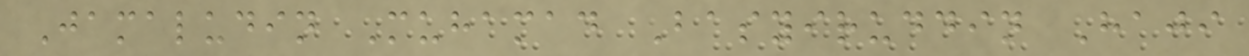Jamaludin Muhamad Basyiruddin Haji
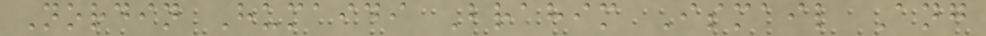Nordin Humaidi Brahim Ismail Ang
